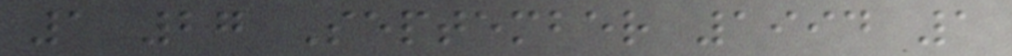1 27 September 1994 1
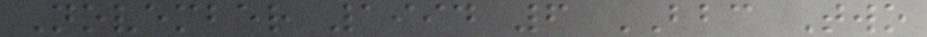November 1994 6 BBC Two
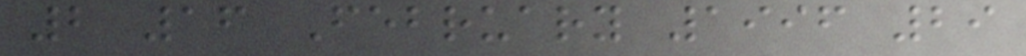2 16 February 1996 29
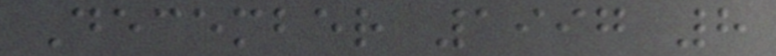December 1997 8
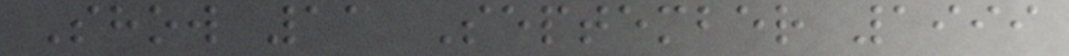Show 11 September 1999
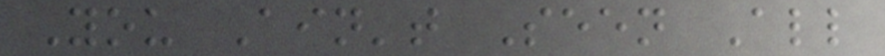You Ain't Seen All
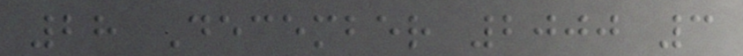28 December 2000 3
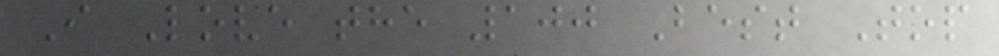I Love the 100 Best Top
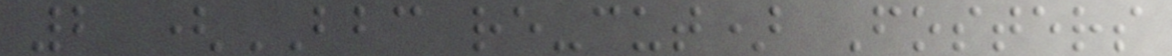2 (BBC re-cut) Fosters
